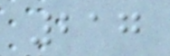217
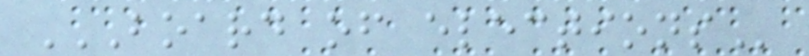BOARD OF ELECTIONS
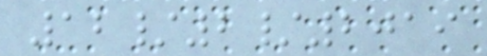12/2/2019
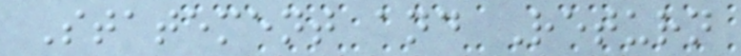Statement and Return
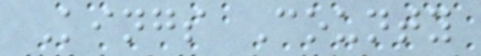Kings County
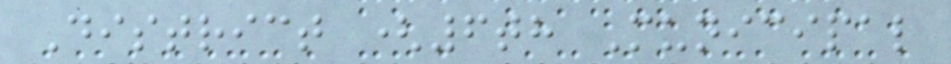District (6th Municipal
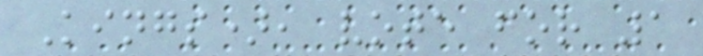Kings), vote for 1
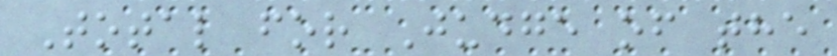Total for Judge of the
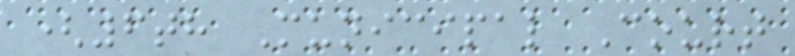(6th Municipal Court
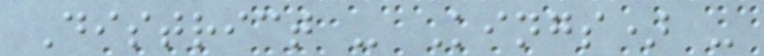District - Kings) -
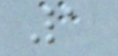1
